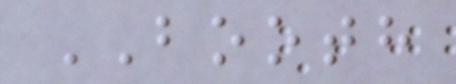BOOTH
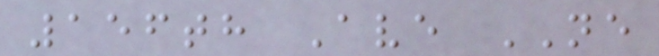156th Ave NE
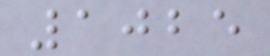1025
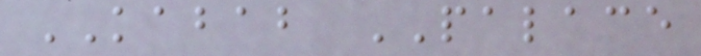KABAB PALACE
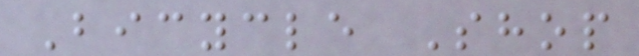Bicycle Shop
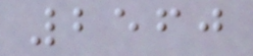2560
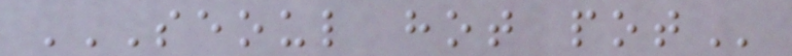SEOUL HOT POT
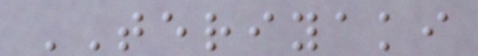TERIYAKI
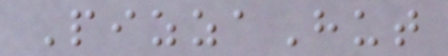PizzaHut
